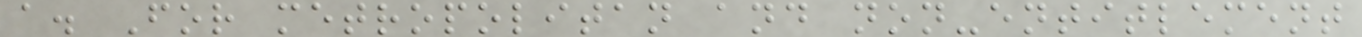a. For metropolitan and non-entitlement
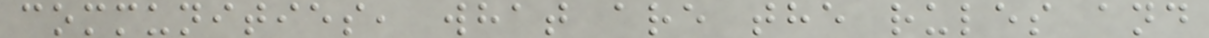communities, what are the rules and
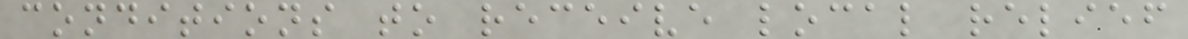conditions to receive local relief
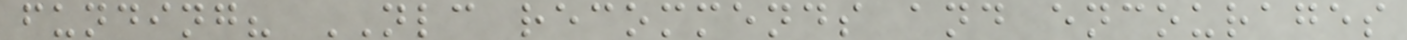funding? NLC recommends and encourages
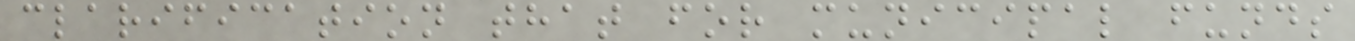clarification that for municipal funds
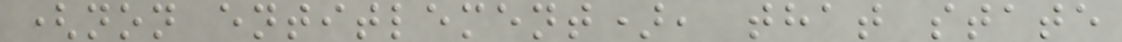(non entitlement), that state
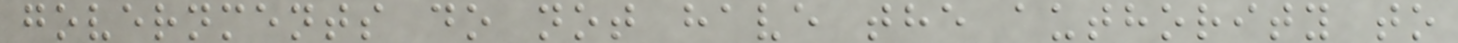governments do not have the authority to
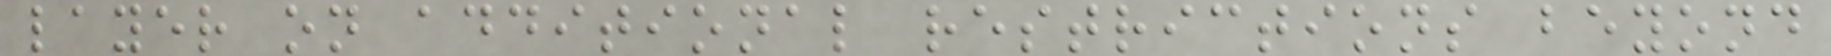layer on additional restrictions beyond
